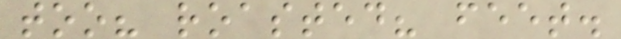too? roasted? feet.
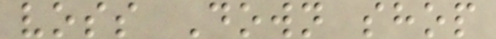voss Down shop
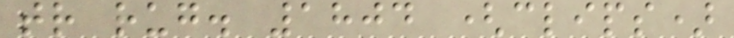tr rug. 1804 (clips)
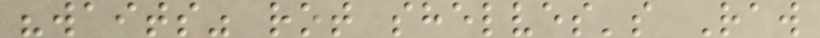"waits" rot shelves's Raw
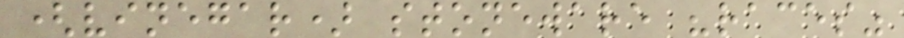(vinegar) stoneware "races"
